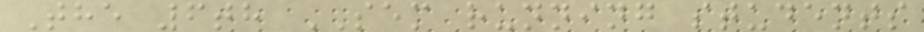The 6th SEM running students
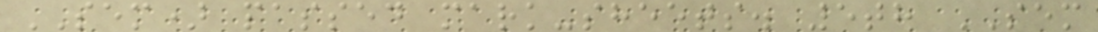SEM) passed mark-sheets. 5th SEM
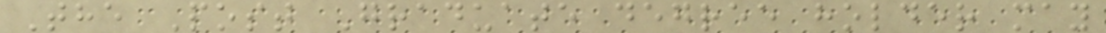The Post Graduate degree holder may
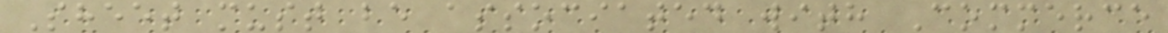Sheet must be associated with Commerce
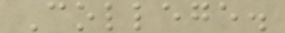College.
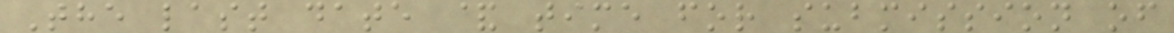The last date & time for submission of
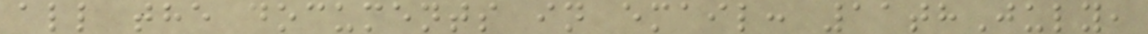all the documents in email: 11thJuly,
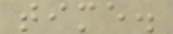time.
